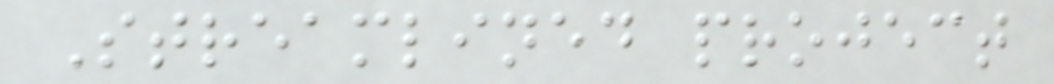Streamlined project
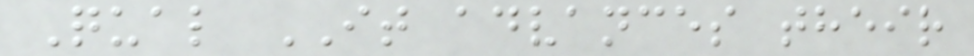Qual IT advances their
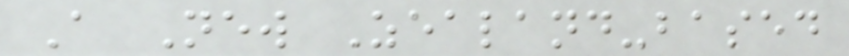A New Zealand-based
